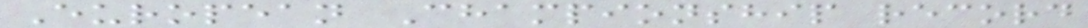European Championship record
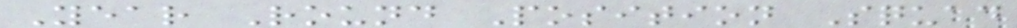Year Round Position Squad
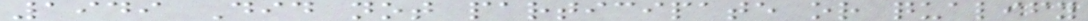1949 Did not participate or qualify
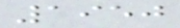1950
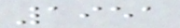1951
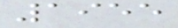1955
